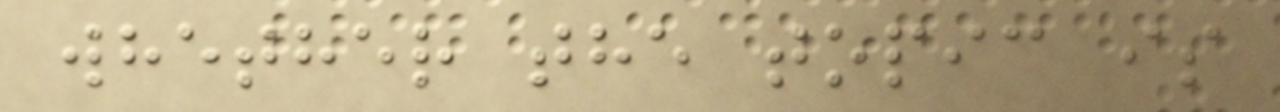whether the topic is
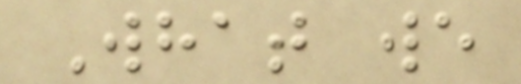What we
